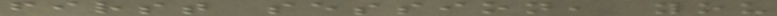first session, you
